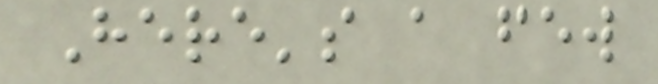Here's a few
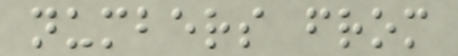numbers from
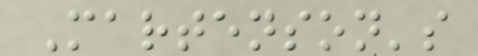Martenson's
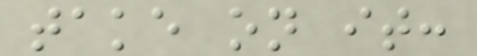take on it:
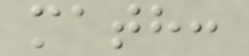math:
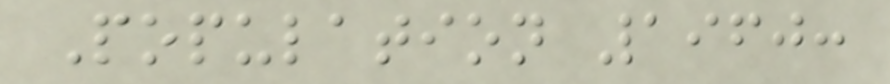Population 1960:
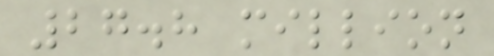27.8 million
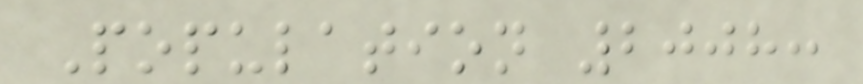Population 2008:
